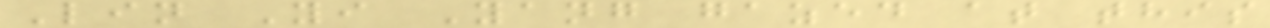Lin Yi Yang gazed at this
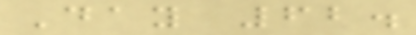Day 62.
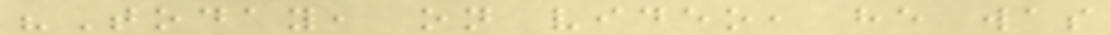"Today, on video, he was
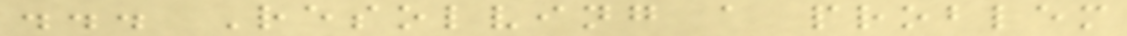... Resolving a problem
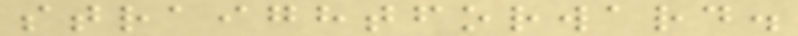straightforward.
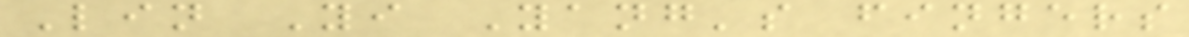Lin Yi Yang's fingers
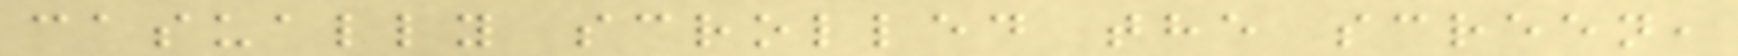casually scrolled the screen,
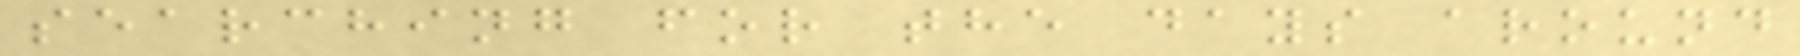searching for the days around
